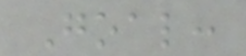Goal:
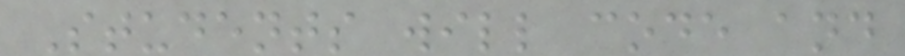Students will code and
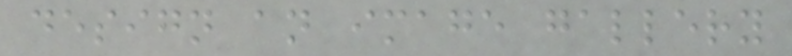design an image gallery
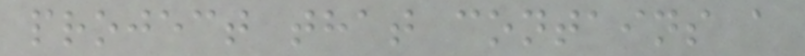project that contains a
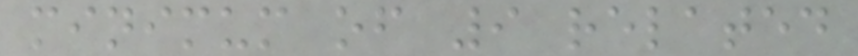minimum of 9 related
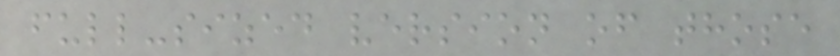full-sized version of those
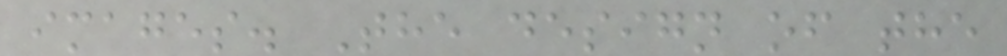images. The design of the
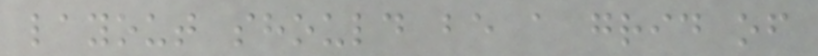layout should be a grid of
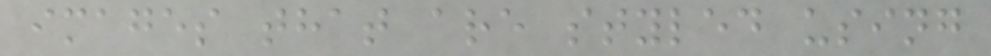images that are styled using
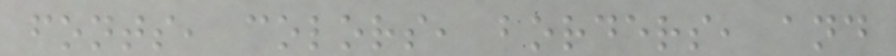fonts, colors, borders, and
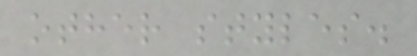other styles.
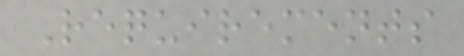Requirements
